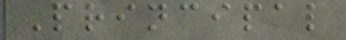Principal
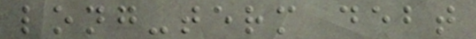long-term debt
